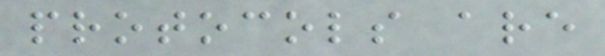protocols are
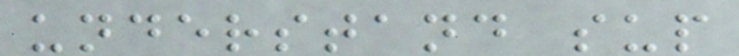understand sup
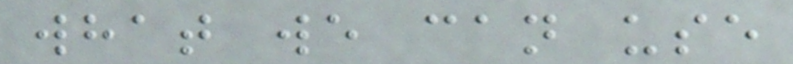what we can use
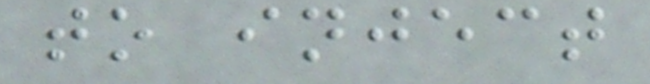to inject
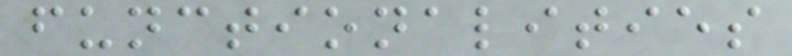functionalities
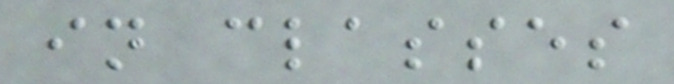in classes
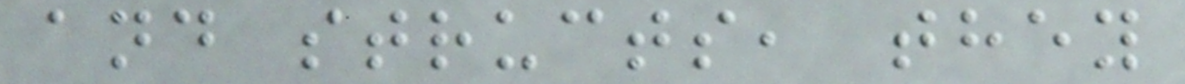and structs, they
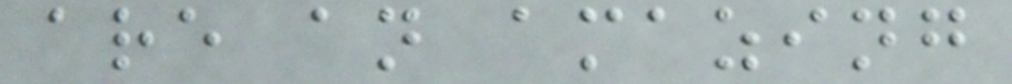are an amazing
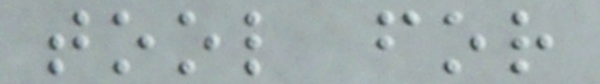tool for
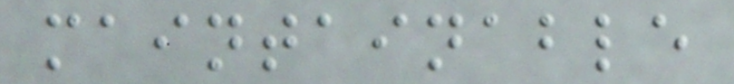maintainable
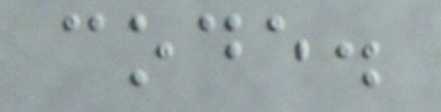code.
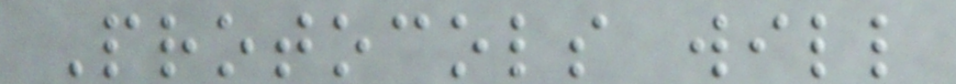Protocols will
